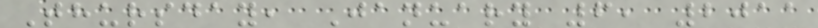Thursday, January 6, 2011
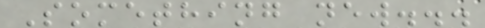Something new...
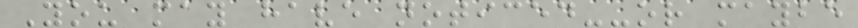You may have noticed--or maybe
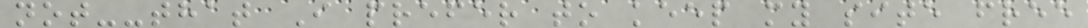not--that I prefer to keep my site free
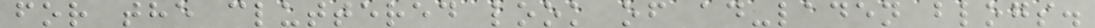for the cluttered look of ad-laden blogs.
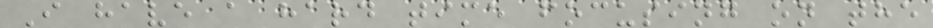I have a hard time focusing on the
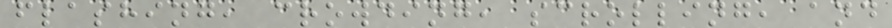flashing, crowding, scrolling, and
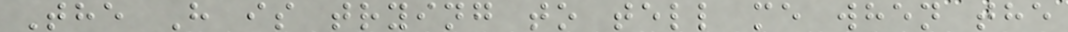The H is trying to tell me when the
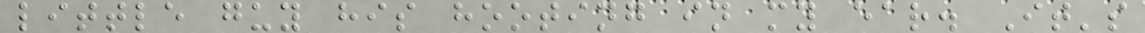little guy his hooting in my ear. It's
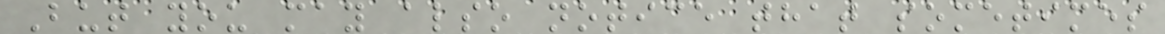But you may also notice that sometimes
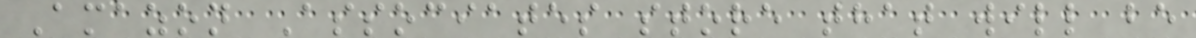Amazon Associates store that will be
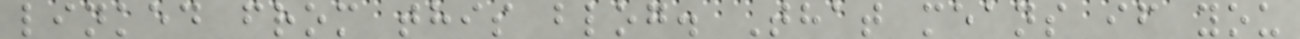linked from this blog. That means if you
